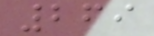269
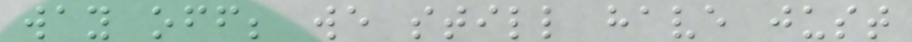way off; we still have just
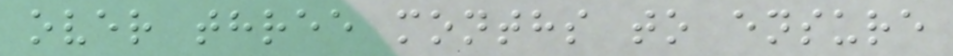over three months to ensure
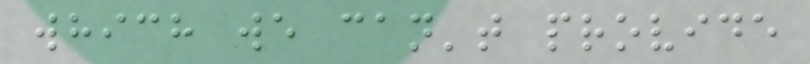which we can't provide
